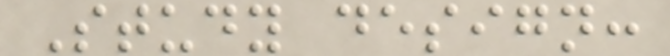Study design:
